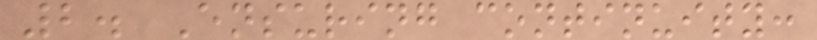2. Ensuring continuity:
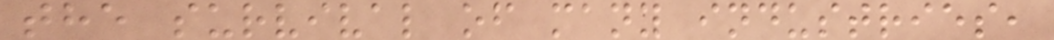the survival of many industries,
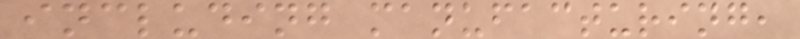including manufacturing,
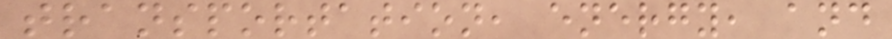transportation, energy, and
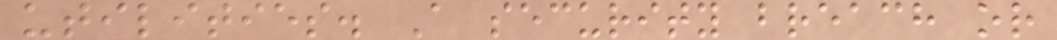utilities. A security breach or
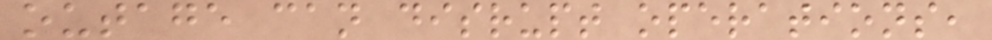outage can disrupt operations,
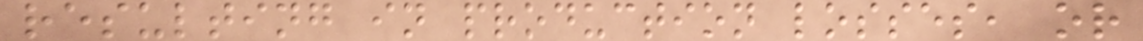resulting in production losses, or
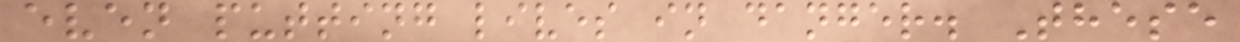even putting lives in danger. These
